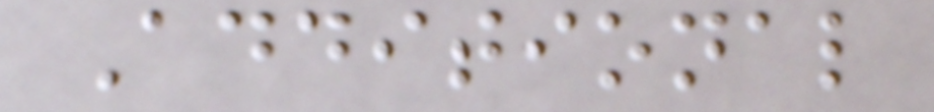Additional
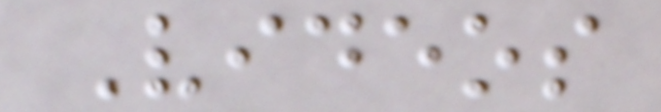Videos
